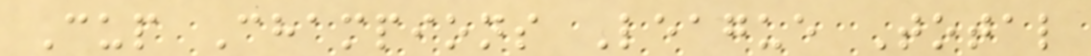Cup Champions League Total
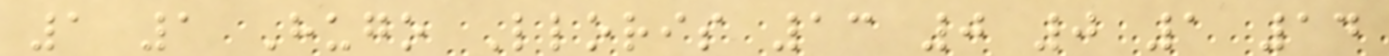1 1 Hugo Lloris 13 0 0 1 14
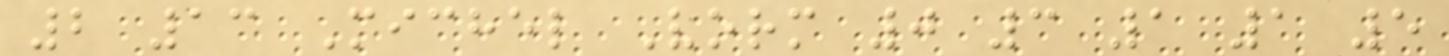2 13 Michel Vorm 0 3 1 1 5
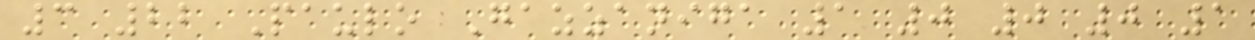3 22 Paulo Gazzaniga 1 0 0 0 1
